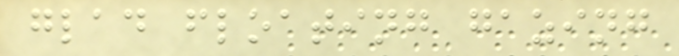glad floating gazing
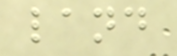land
